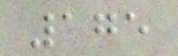175
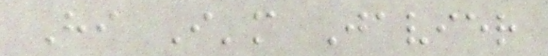Hi I'm Javier
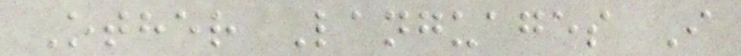Other Languages I
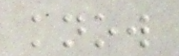know
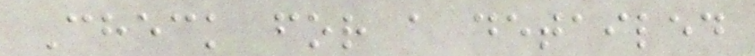Check for a detailed
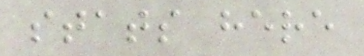stats here
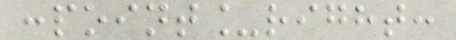:point_right:
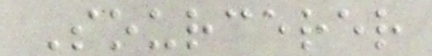Sourcerer
